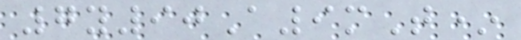7y90A9mT*
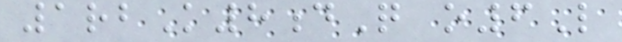1rbK8dQ o6L
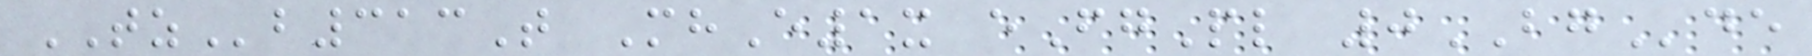TZb313T MhE1x eFgPl 0BGde
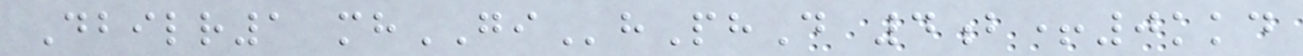Dbilr1 mhGIhPhD 4b+0kkd
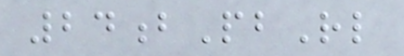24bPbRl
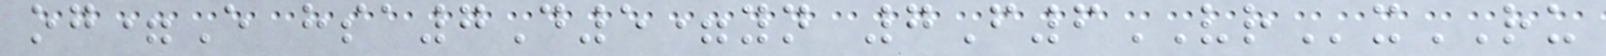og=E hsa7D5=yn 7F6VRxRU
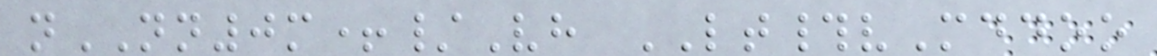nNN0m+/Vh LT#vMddoo
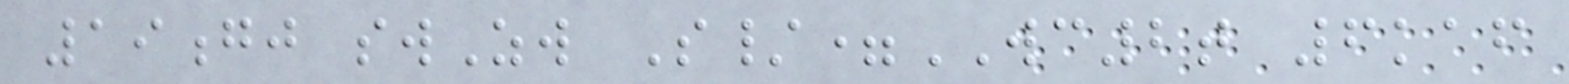19gj swZw S/=WC2t 6kaf
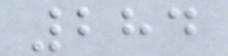284
